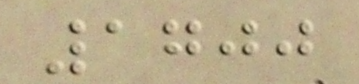1700
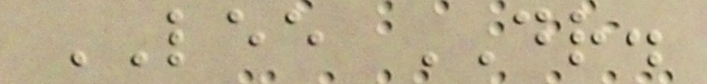LEE DR.
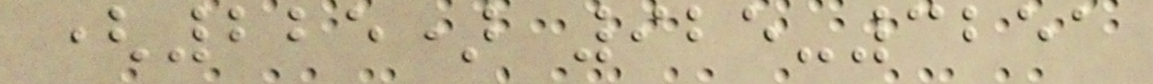(225) 925-3251
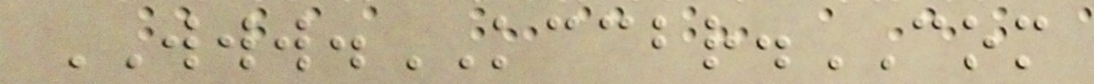WWW.KCCBR.COM
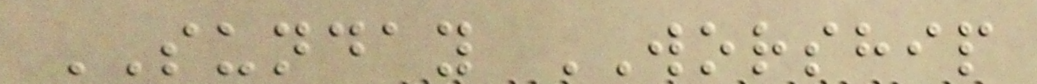SUNDAY WORSHIP
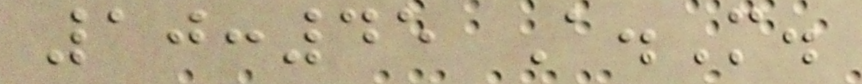10:45 A.M.
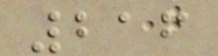216
